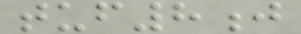tuf8j
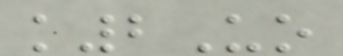k2Uo
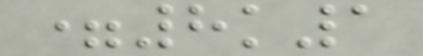=8k1
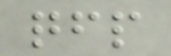qfp
